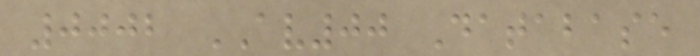0002 AV00 Database
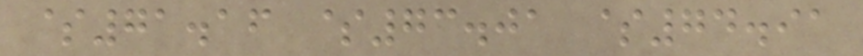$71.16 $73.01 $74.91
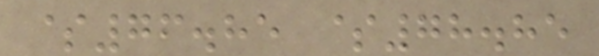$76.85 $78.85
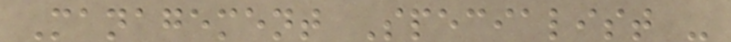Management Specialist -
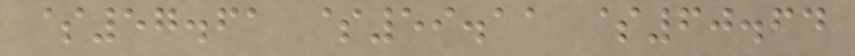$57.61 $59.11 $60.64
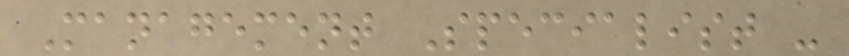Management Specialist -
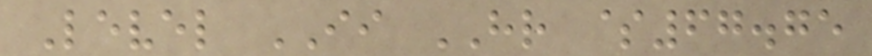Level II HR $67.75
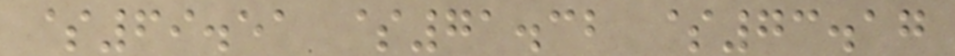$69.51 $71.32 $73.17
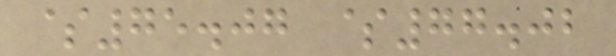$75.07 $77.02
